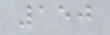150
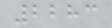2283
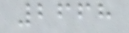2668
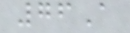76A
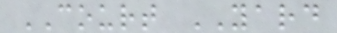COURT YARD
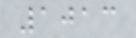1013
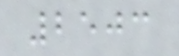2503
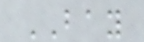BAY
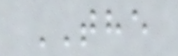THE
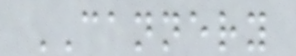CANNERY
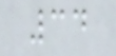34
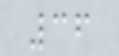36
